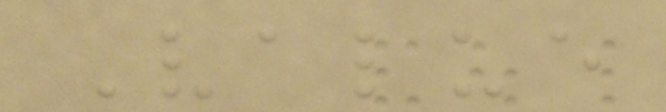Value
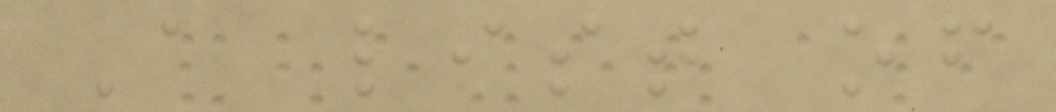A list of
